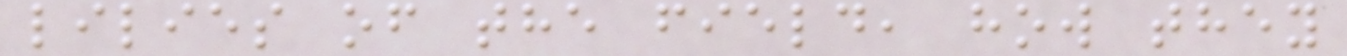lilies of the field, how they
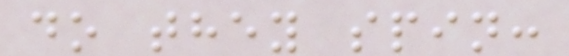do they spin:
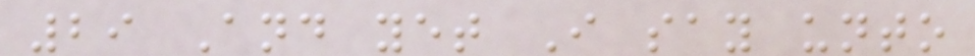29 And yet I say unto
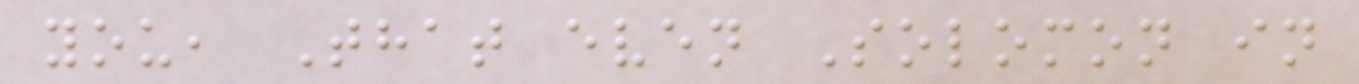you, That even Solomon in
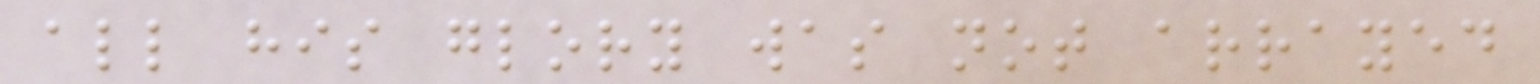all his glory was not arrayed
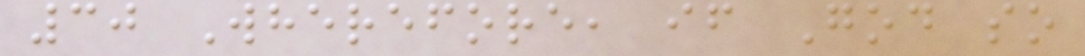30 Wherefore, if God so
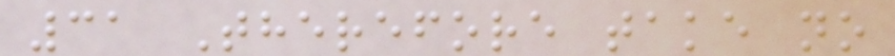31 Therefore take no
